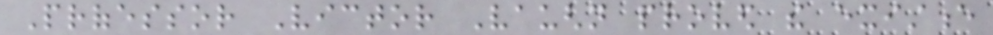Professor Victor Vaughn proved the existence
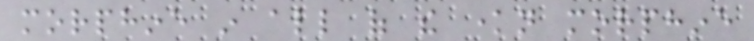morphine in all of the known morphine
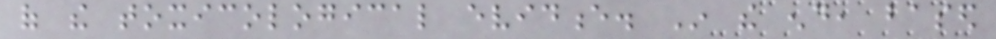of the toxicological evidence. In the end, based
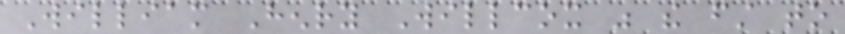William Henry Willcox was the first to
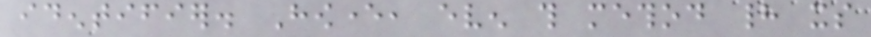identifier. However, even this method had its
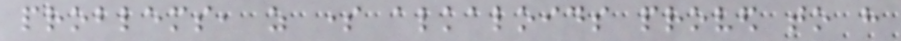problems, as some alkaloids proved to have
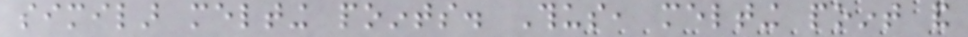similar melting points. Thus, melting point and
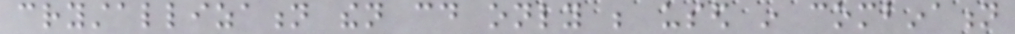crystallization then could only be used in combination
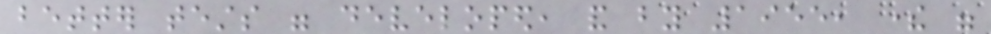better tests were developed, and by 1955, there were
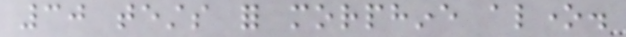30 tests for morphine alone.
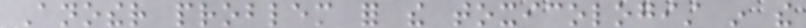Another problem for the toxicologist in the
